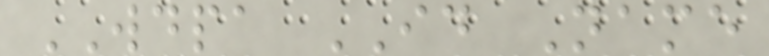WDPA ID Name
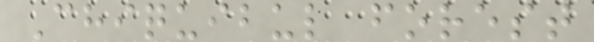Chiquibul forest
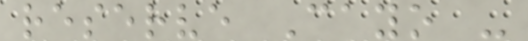reserve Cayo -
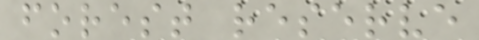forest reserve
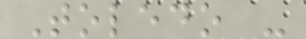Toledo -
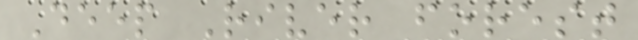Deep River forest
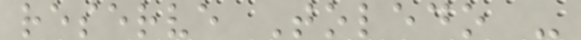reserve Toledo -
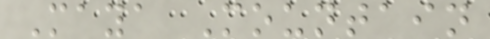Maya Mountain
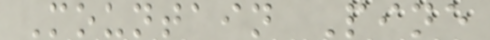Mountain Pine
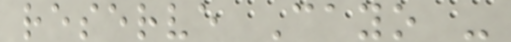reserve Cayo -
